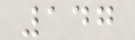147
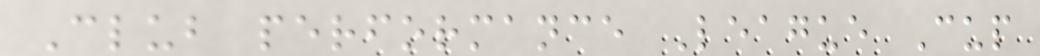Club performance League Cup
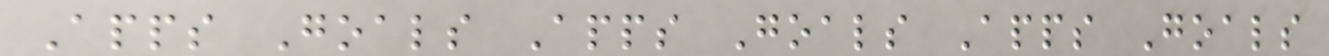Apps Goals Apps Goals Apps Goals
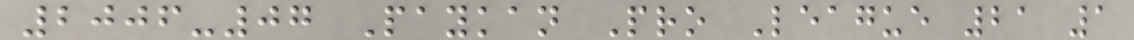2006-07 Paykan Pro League 21 1
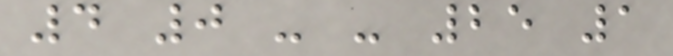4 0 - - 25 1
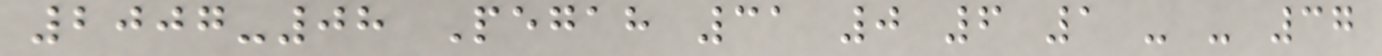2007-08 Pegah 31 0 6 1 - - 37
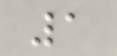1
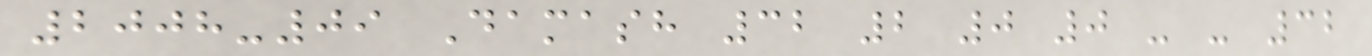2008-09 Damash 32 2 0 0 - - 32
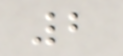2
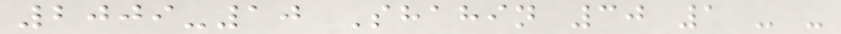2009-10 Shahin 30 1 - -
